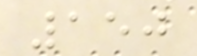150
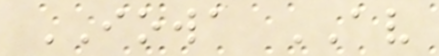IOWA AV
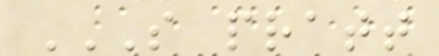S PRATT
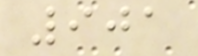901
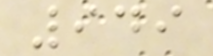949
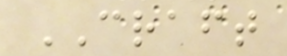CRAFT
